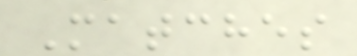Matches
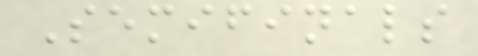Semifinals
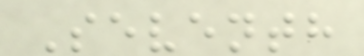Seventh
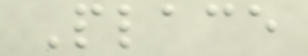Place
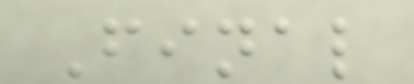Final
